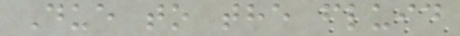Due to the fluid
